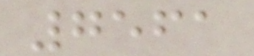7561
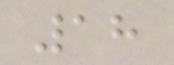18
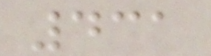431
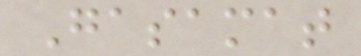Gasamat
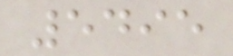5495
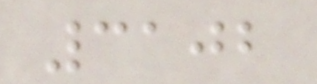3102
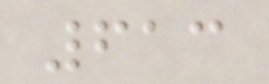613
